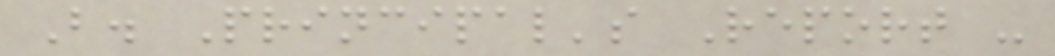B. Principal's Report -
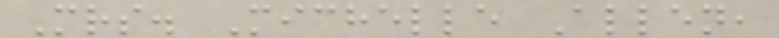Mrs. Michelle Allen,
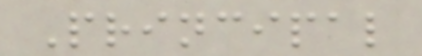Principal
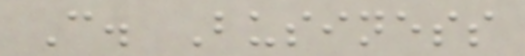C. Business
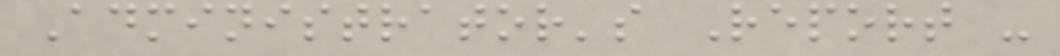Administrator's Report -
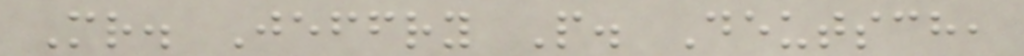Mr. Jeffry P. Deutsch,
